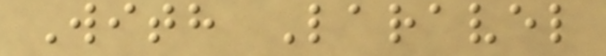With Laravel
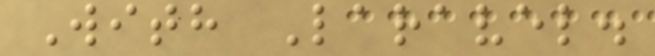With Laravel.
